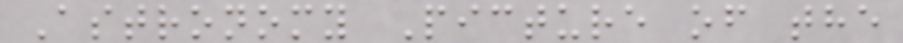Astronomy Picture of the
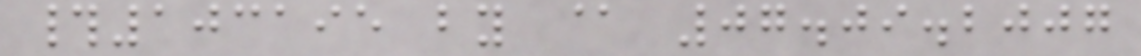#103195 by @ 07.09.2007
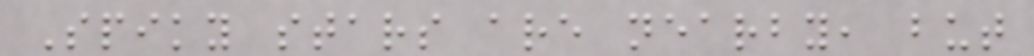Spiky stars are nearby, but
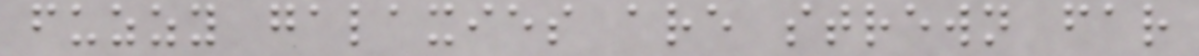fuzzy galaxies are strewn far
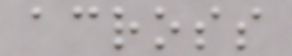across
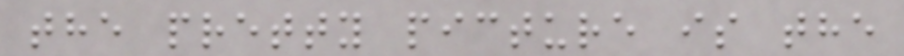the pretty picture is the
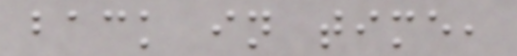back in time,
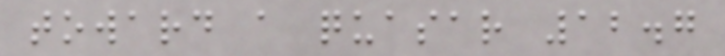toward a quasar 12.7
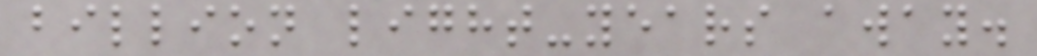billion light-years away.
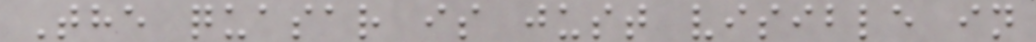The quasar is just visible in
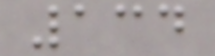134
